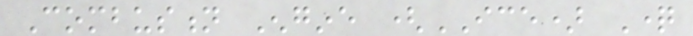Combustion Engine (ICE) Question
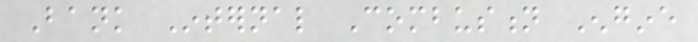Bank Internal Combustion Engine
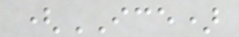(ICE)
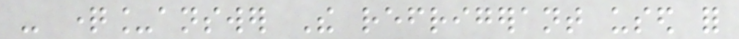- question_answer The refrigerant used for
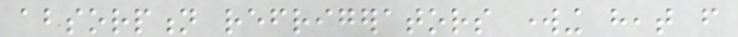absorption refrigerators working heat from
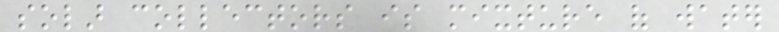solar collectors is mixture of water
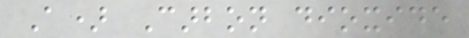A) Carbon dioxide
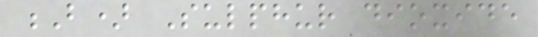B) Sulphur dioxide
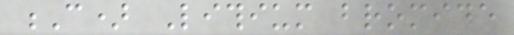C) Lithium bromide
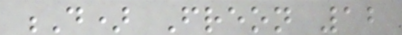D) Freon 12
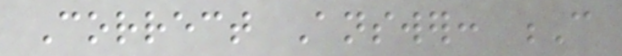Correct Answer: C
